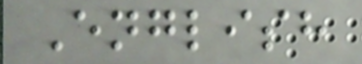English
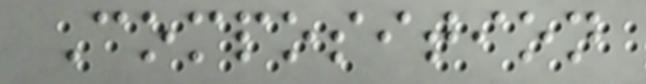Composition
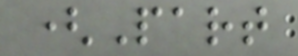(Part
